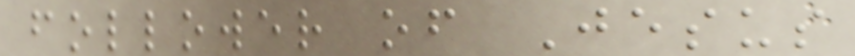follower of Jesus
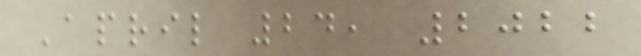April 24, 2022
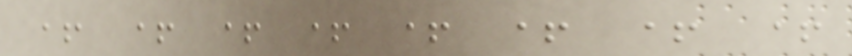+ + + + + + + +
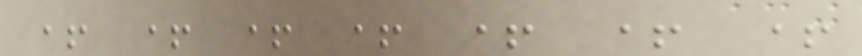+ + + + + + +
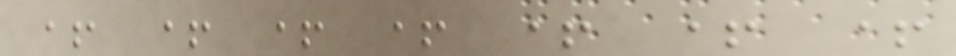+ + + + + + +
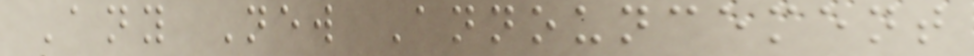Any New Announcement
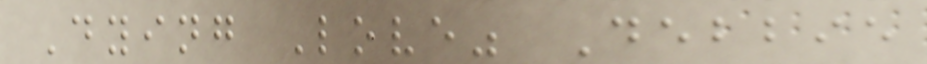Dying Love" Debbie
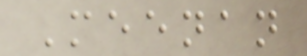Meenan
